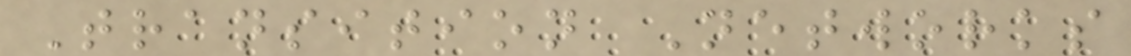Transition Networks
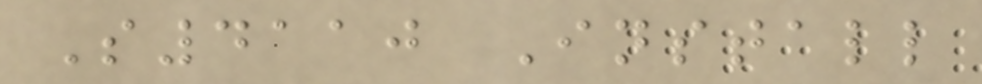S4110 Install
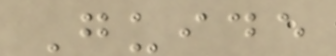Guide
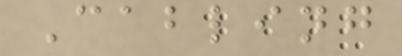Cabling
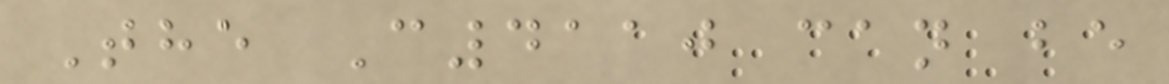The C4110 can be
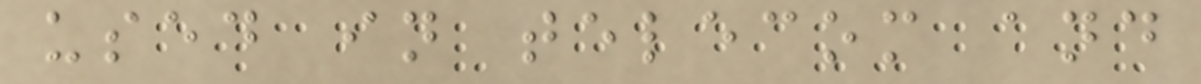used in telecom and
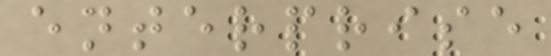enterprise
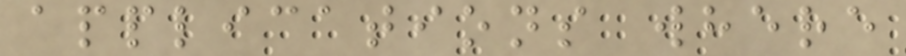applications where
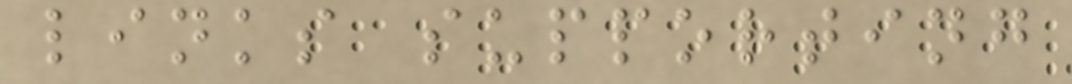links supporting
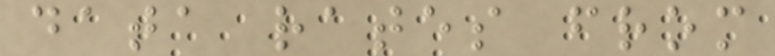data rates from
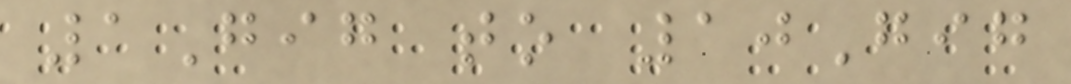1Gig to 10Gig
